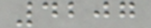4207
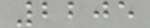2205
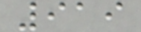919
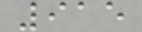915
